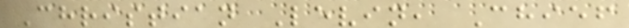Christian Levin, Chief
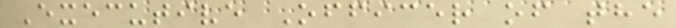Executive Officer of the
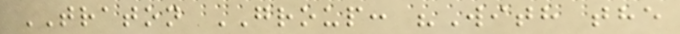TRATON GROUP: "With the
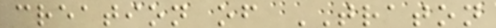creation of TRATON
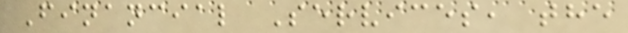Financial Services, the
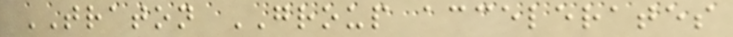TRATON GROUP accelerates
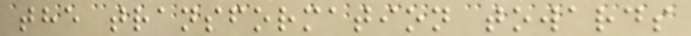the transformation towards
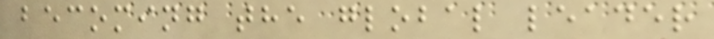becoming the global leader
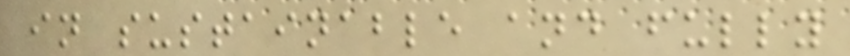in sustainable and fully
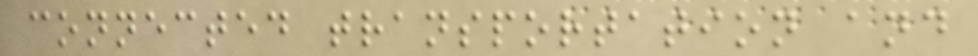connected transportation and
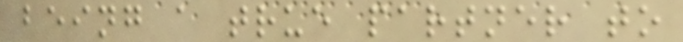being a true partner to
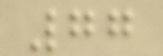77
